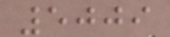5009
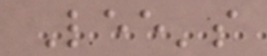Lee's
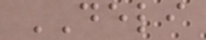DELI
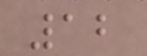12
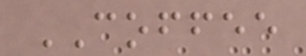COFFEE
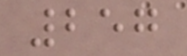257
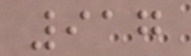917
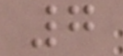7
